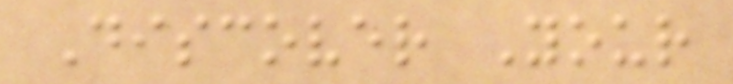Discover Your
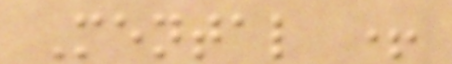Mental +
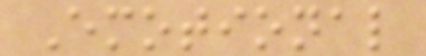Emotional
